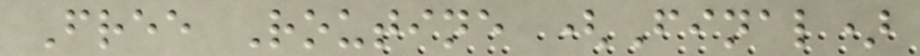Free Routine (Final)
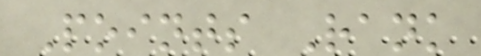Points Rank
